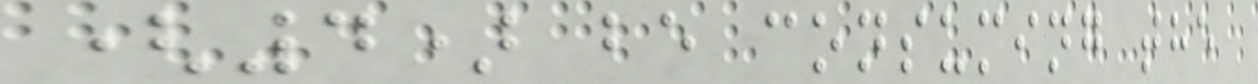(4) be consuming the
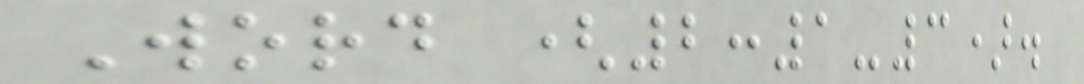Word (2:1-3).
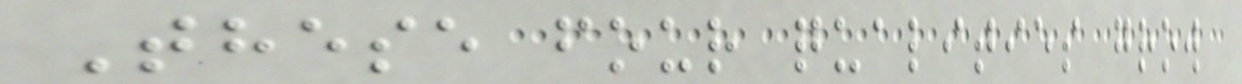These four qualities grow
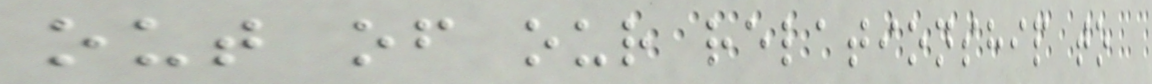out of our relationship to
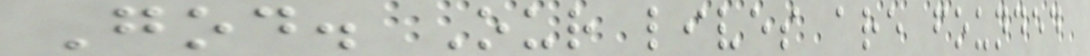God. Our lives are founded
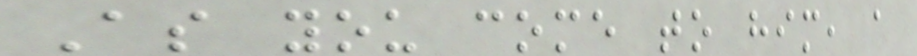As you come to him, a
